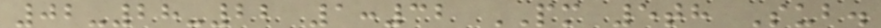02-28-22 1:32 PM 5th Sub.
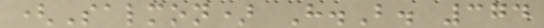(Salmon) H.B. 374
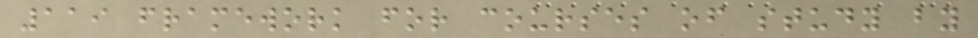119 framework for courses of study by
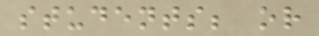students; or
